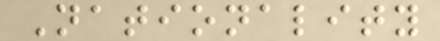Nationality
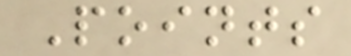Points
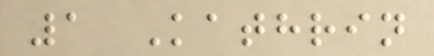1 Kathrin
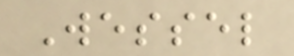Wessel
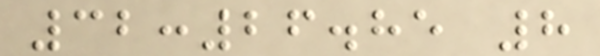32:26.85 8
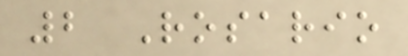2 Rosario
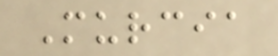Murcia
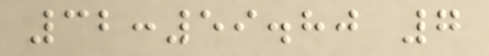32:59.80 7
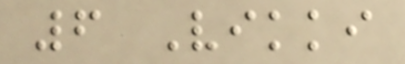6 Vikki
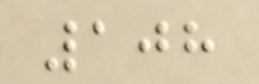108
